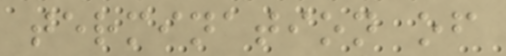termination of
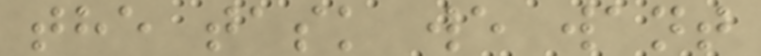the task we want
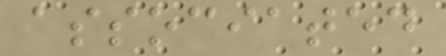associated
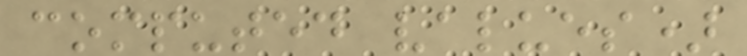computed values)
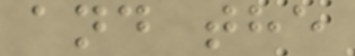and the
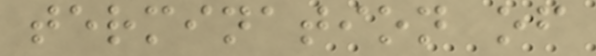termination of
